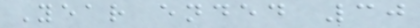Year ended 30
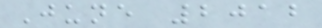June 2012
